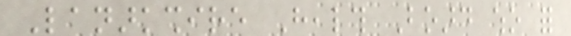Lanarkshire Health Board who for
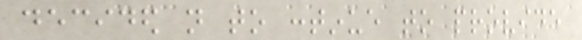decided not to continue to provide
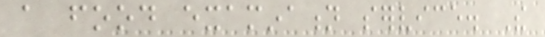a food examination service. The
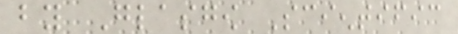by Glasgow Scientific
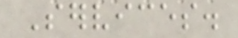Services.
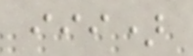iii)
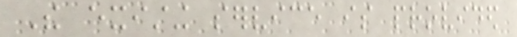The existing service is provided
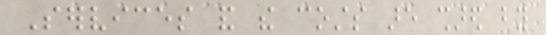Services and the costs are shared by
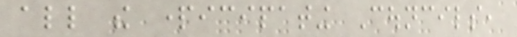all the participating Councils,
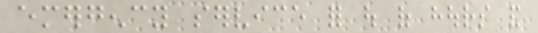emergency service for out of hours and
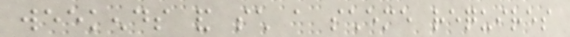weekends and such a scheme requires
